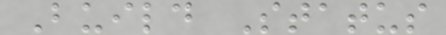Build Status
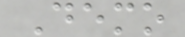Demo
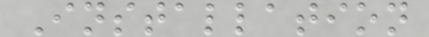Installation
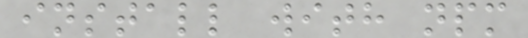install with npm
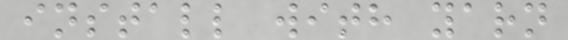install with yarn
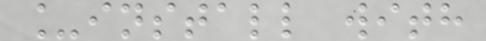_install with
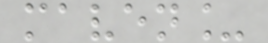maven_
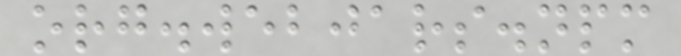org.webjars.npm
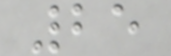25
